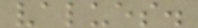values.
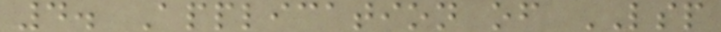4. Application of LSP
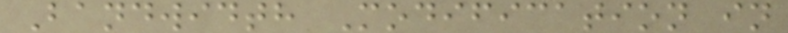Bandwidth Modification in
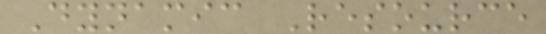Dynamic Resource
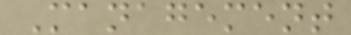Management
